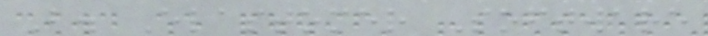B. Elastomer Software
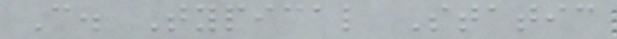C. Typical Static
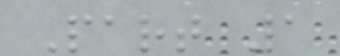Part 1
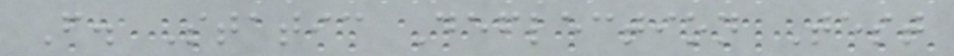F. Static Deflection Test
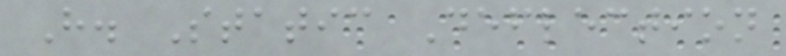H. Static Deflection
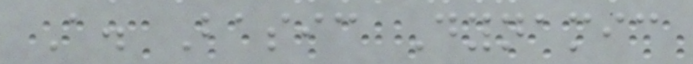A. Basic Dynamic
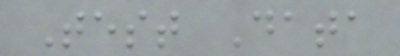Test Data
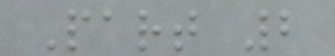Part 2
